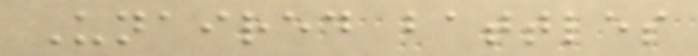Unaired battles
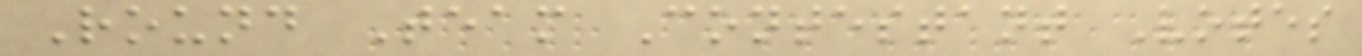Round Team Contestant Votes
